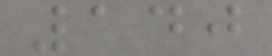140
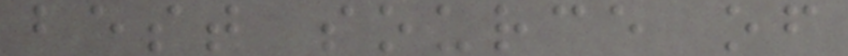best source of
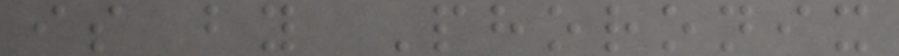is by Phoronix
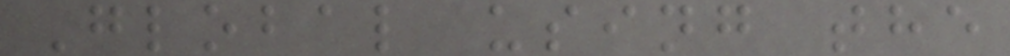Global using the
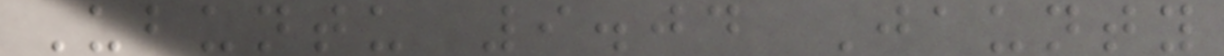Ubuntu 9.04 Jaunty
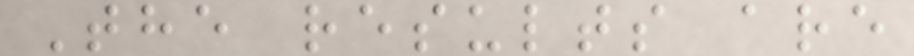The results are
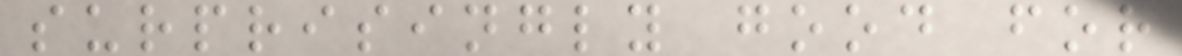surprisingly good for
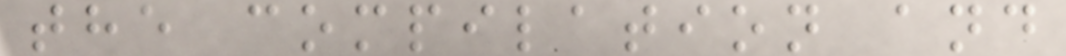the compilation and
